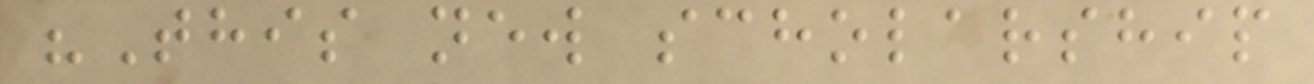"This new scholarship
